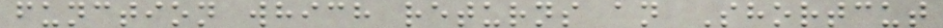function which returns an Shortcut
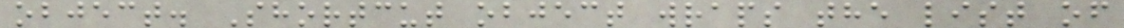object. Shortcut object wraps the list of
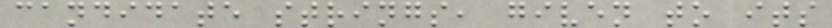candidate strings, given to its
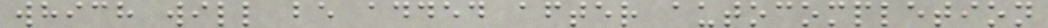which will be added after autocompletion
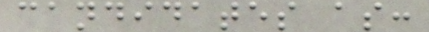candidates as:
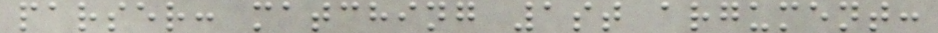parser: matching 1st argument:
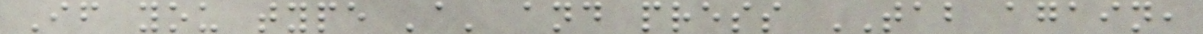If you type 'a' and press TAB again,
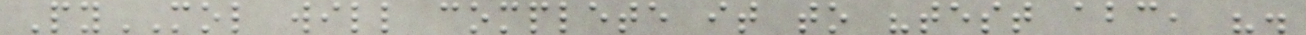PyMOL will complete it to "test abc, ".
